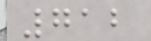712
